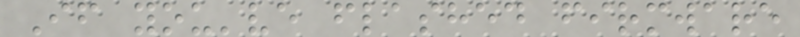If you've flashed firmware
